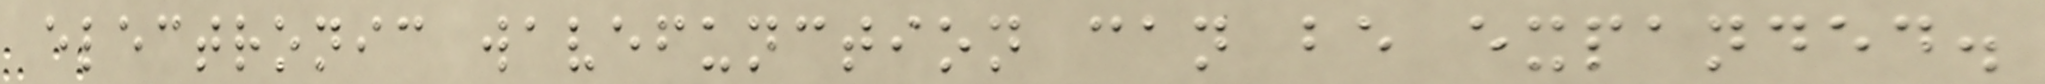electronic wavefunction can be expanded.
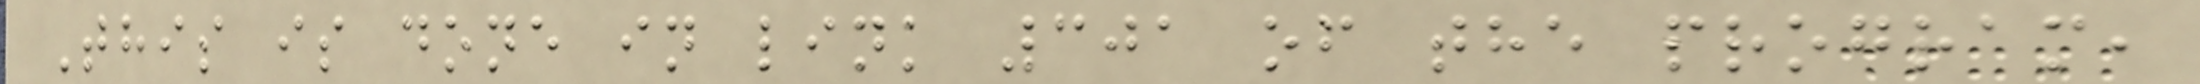This is done in link 301 of the program,
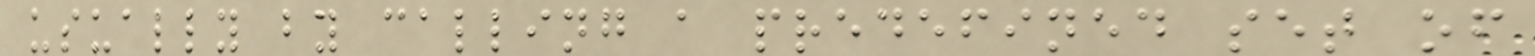usually by calling a predefined set of
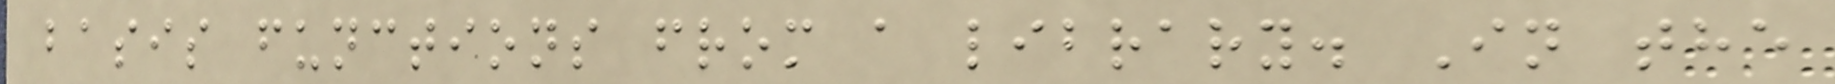basis functions from a library. In the
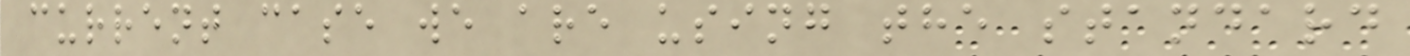current case we are using the standard
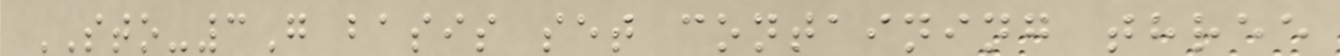STO-3G basis set containing three
